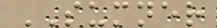SUMNER
